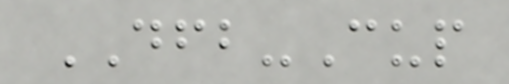DFB-Cup
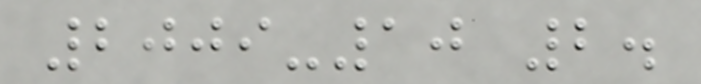2009-10 2.
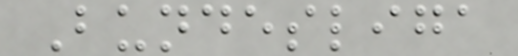Bundesliga
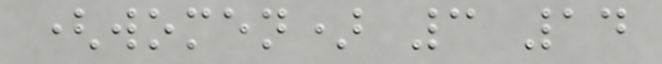(women) 3 14
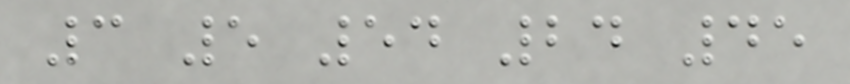3 5 54 24 45
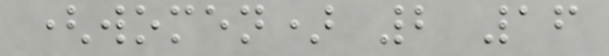(women) 2 16
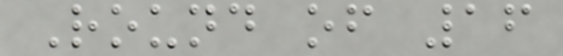Round of 16
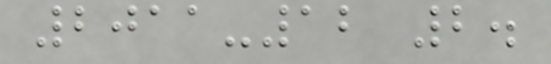2011-12 2.
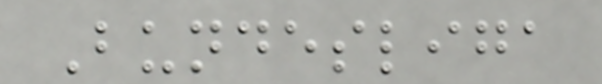Bundesliga
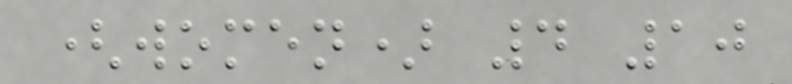(women) 4 10
